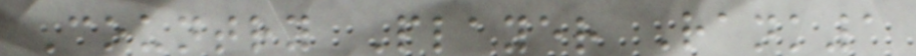Country Player Rank1
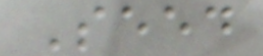Seed
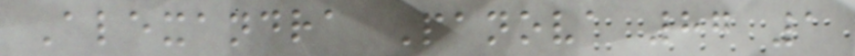Alexandra Panova 87 1
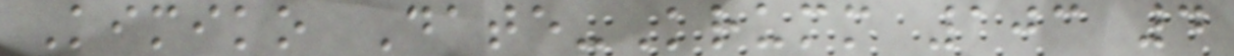Kimiko Date-Krumm 103 4
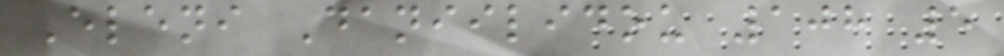Eleni Daniilidou 108 5
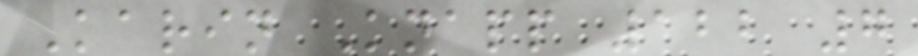Karin Knapp 122 7
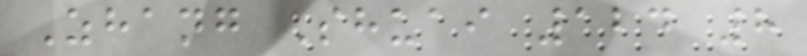Zhang Shuai 124 8
